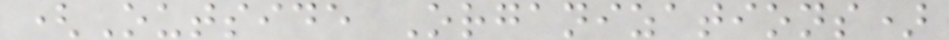(Outside Organizations)
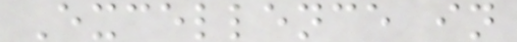Excellence in
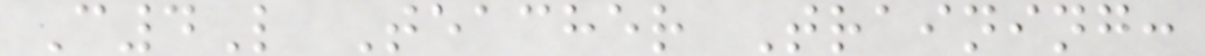C4L Teacher Training:
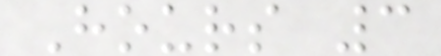Hours 3
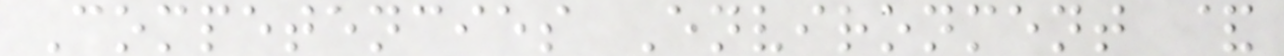Competencies Environment &
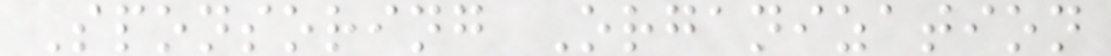Sponsoring Organization
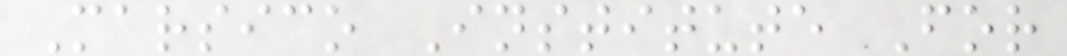Marsico Institute For
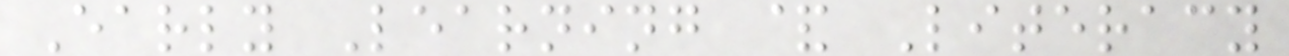Early Learning & Literacy
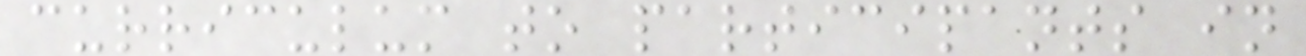curriculum to participants in
